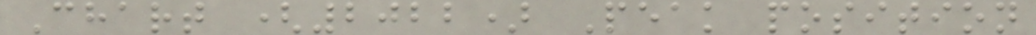Chart (2022) Peak position
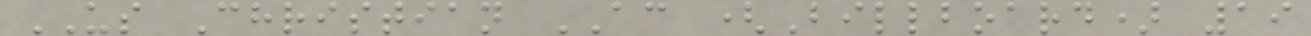US Christian AC (Billboard) 19
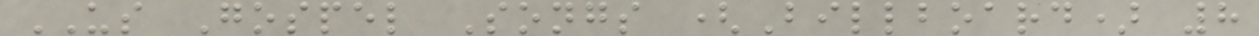US Gospel Songs (Billboard) 8
